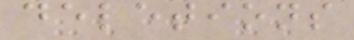deletions
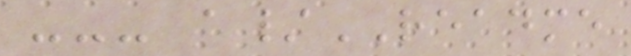--- a/README
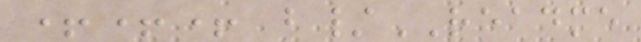+++ b/README
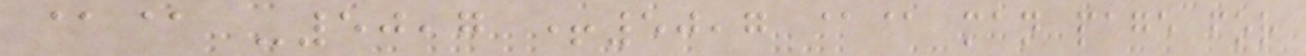@@ -50,7 +50,7 @@ man page for
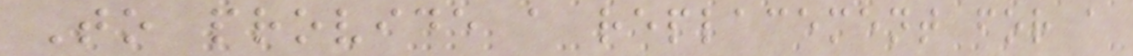To provide a replacement for a
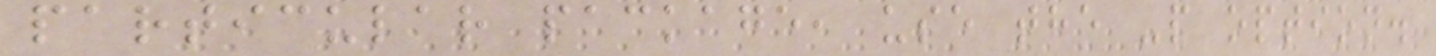particular package, use the -p option.
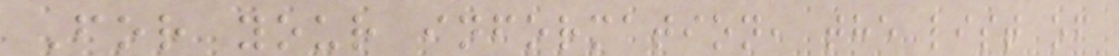For your information, the list of
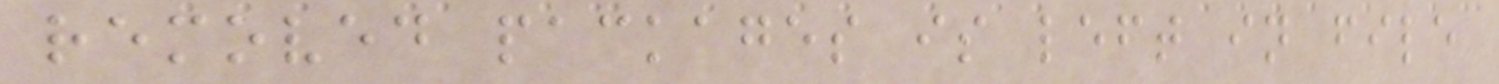removed packages is left in file
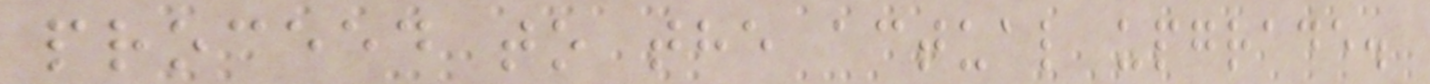proceed to the actual upgrade.
